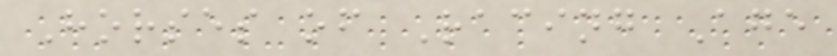Horses of Racing Age
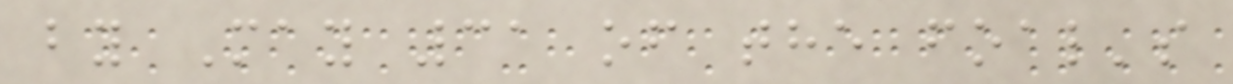by May 31 of the foal's
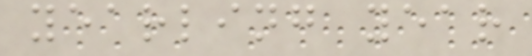yearling year
